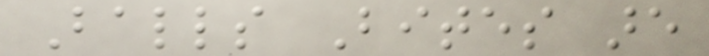Balls Bites are
